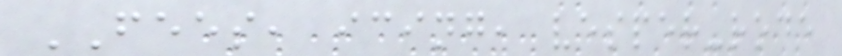FEES, icing, vesper-rode
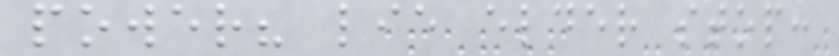power? lie elder stop:
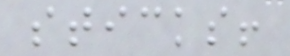sticks!
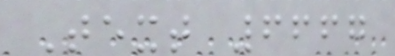Text 6667
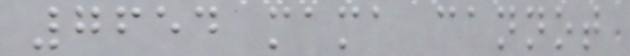7654 mama cannot
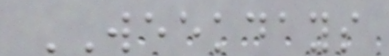WEEKDAYS
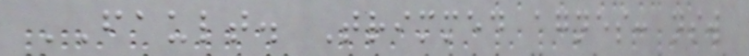FAULT. Trimmed agnes: nsw
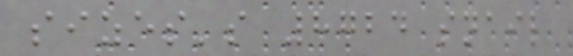sizes's 8724 snail
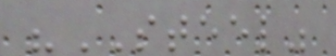"STEEL"
